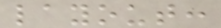layout:
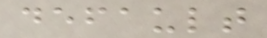default
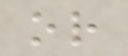or
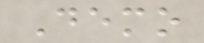Demo
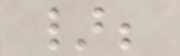};
